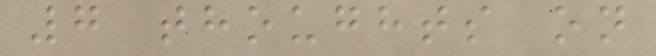7 thoughts on
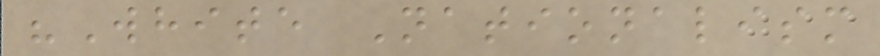"White Nationalism
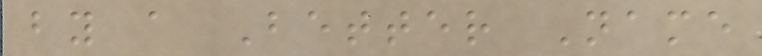by a Better Name
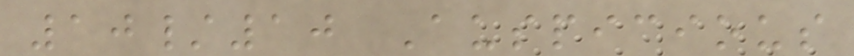10/10 Auspicious
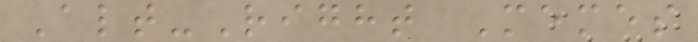Alt-Right Memes
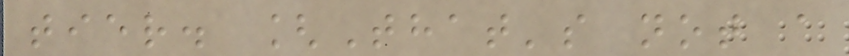tier. [That's not a
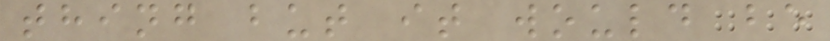thing but it would be
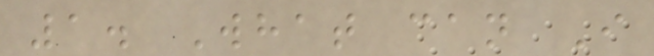1. What can I
